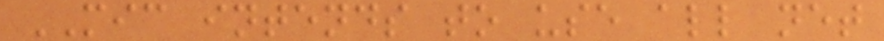MIC intends to use all net
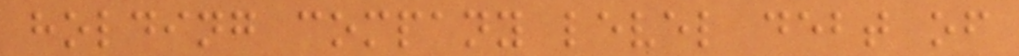holding company level debt of
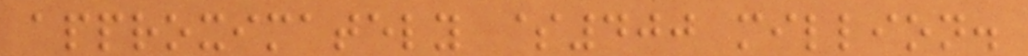approximately $400 million.
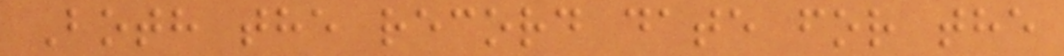Both the record date for the
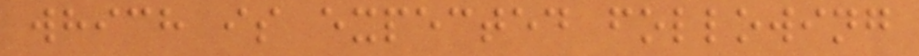which is expected following
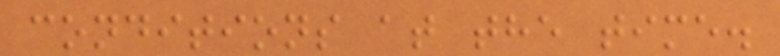conditions at the time.
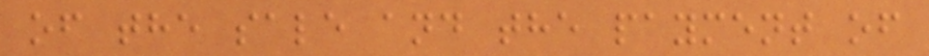of the sale and the payment of
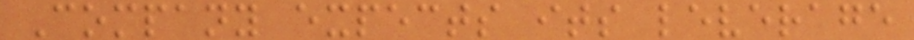Company expects its leverage
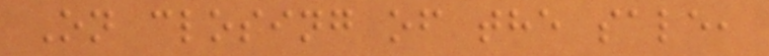On closing of the sale,
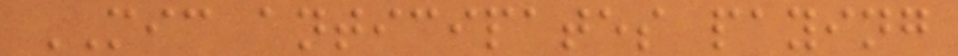MIC anticipates paying
